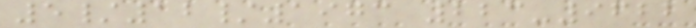5/12/1973 223-9622
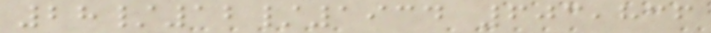28/12/1934 603,836
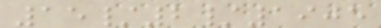15/2/1905
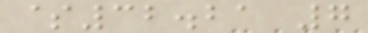$32.21 7
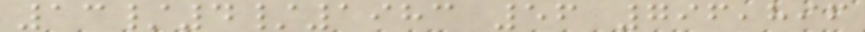13/4/1983 56 796,896
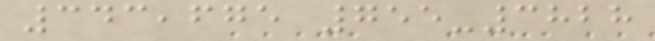343,675 755-3828
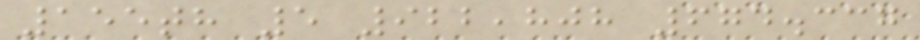155th 5 922,808 674.337
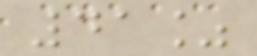41%
